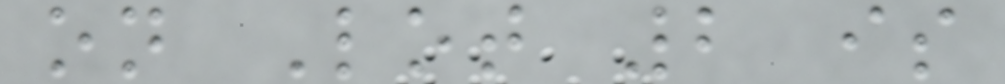on Lot 2 is
